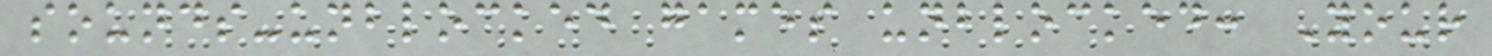sounds-unblocked games unblocked: Your
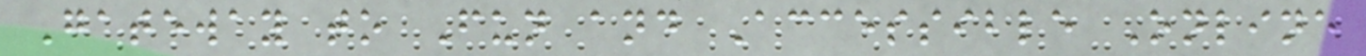Gateway to Fun and Accessible Online
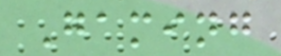Gaming
